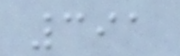391
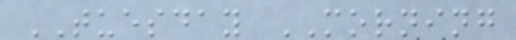TUESDAY MORNING
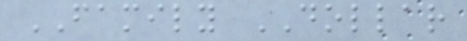FAMILY DOLLAR
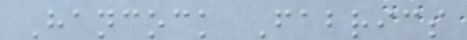Hancock Fabrics
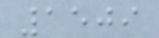1509
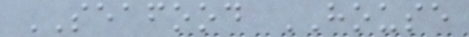SEAFOOD HOUSE
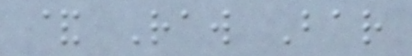& Raw Bar
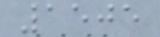1505
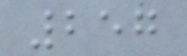257
